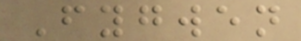Fygwen
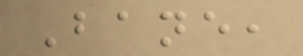Bane,
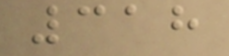318
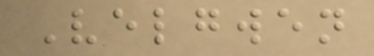Velgwen
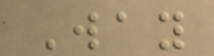Way
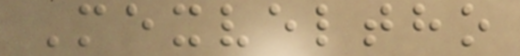Mexveltho
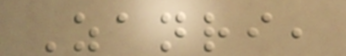Zanri,
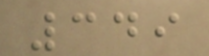349
